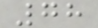78
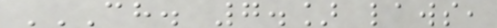CH. 7.] LAWS,
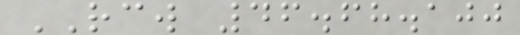RCW 46.68.100
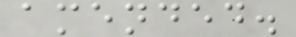amended.
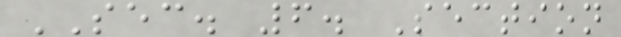SEC. 6. Section
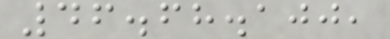46.68.100,
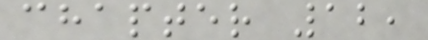chapter 12,
